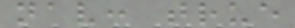nav: true
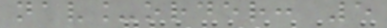nav_order: 5
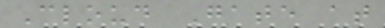Cloud Gate at
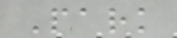Park
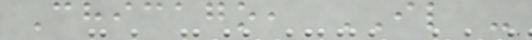Chicago, IL -
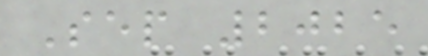Sep 2025
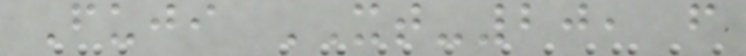Fuji XT-20, f
